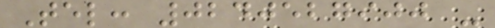Tel: 0240527900 -
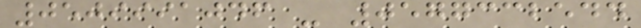0509991046 - 0577332544
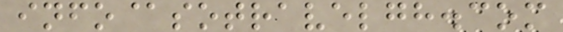info@sotravelgh.com
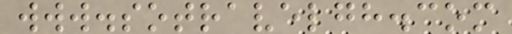www.sotravelgh.com
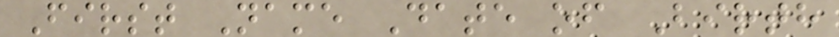First Name Date of Birth
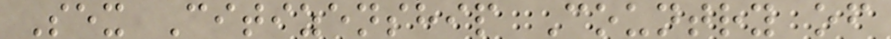Sex Citizenship Country of
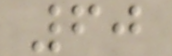60
